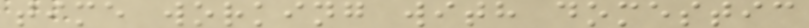time working with domestic
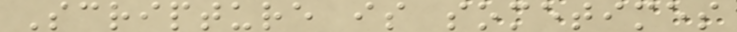Scripture is sometimes
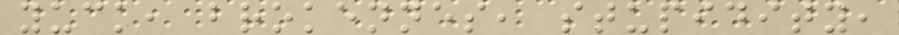yuck, brokennes, stupidity,
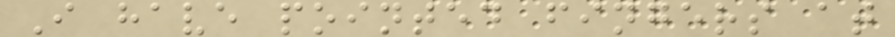I have pointed fingers at
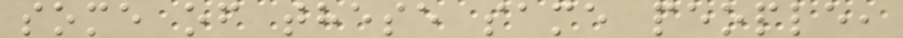some of these same people,
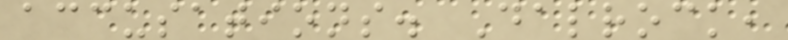accusations. Dalrock,
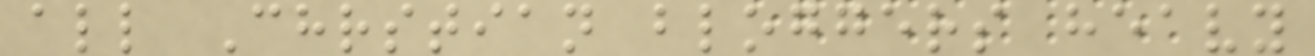all Chrstian bloggers heavy
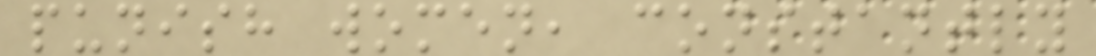punish women, constantly
